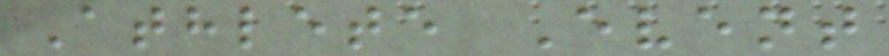Athlete Event
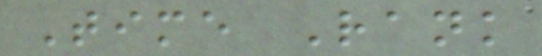Time Rank
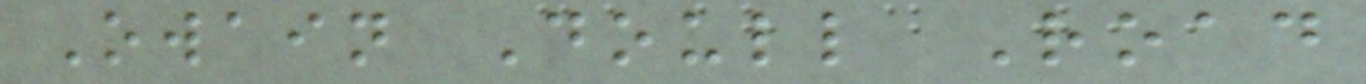Owain Doull Road
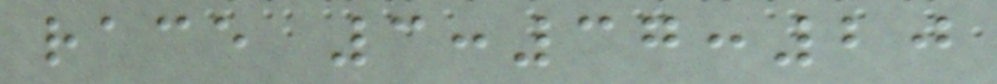race 3:37:20
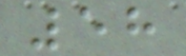58
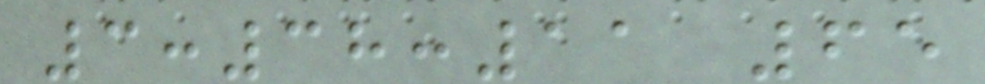3:38:11 65
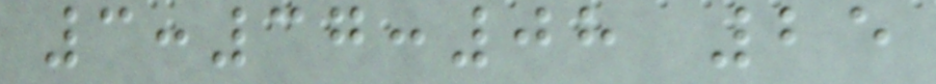3:37:08 25
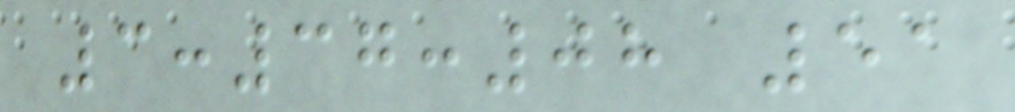3:37:08 51
